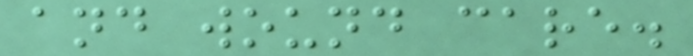and wound care.
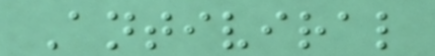Antiviral
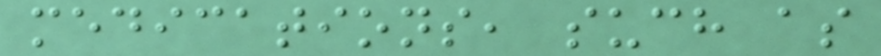medications, such as
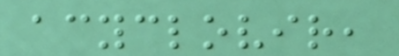acyclovir,
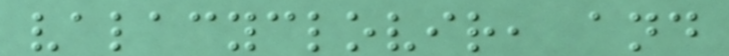valacyclovir, and
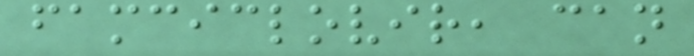famciclovir, can
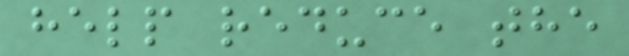help reduce the
